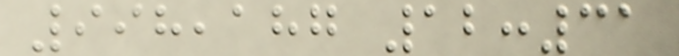998,187 12:31
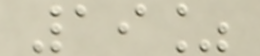19%
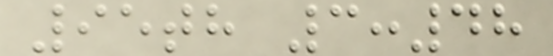95th 3:48
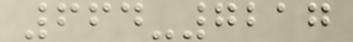664-7217
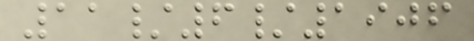11/6/1906
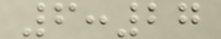6:27
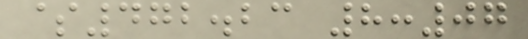$472.23 8:07
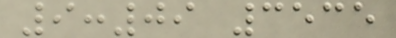9:09 3535
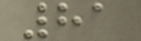81
